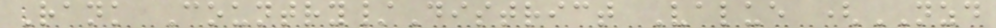Rank Country/District Value (NZD
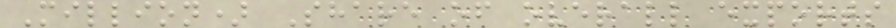Million) Share of overall exports
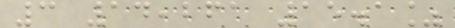3 14,261 15.1%
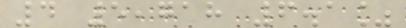4 5,718 6.1%
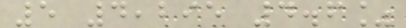5 4,295 4.6%
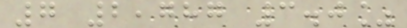7 2,787 3.0%
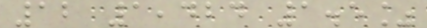12 1,424 1.5%
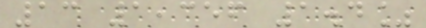13 1,356 1.4%
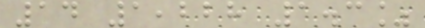14 1,228 1.3%
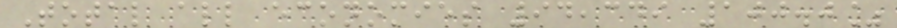Total all economies 94,349 100.0%
